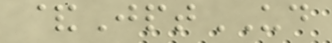&JptUD
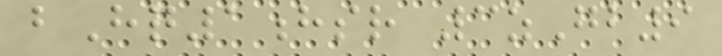bHq1hsr 3zGb9
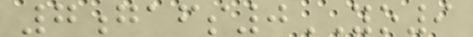7gafs0YO9
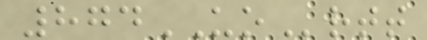874UOrtt
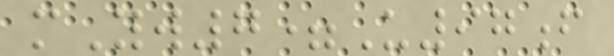mYw7=U97f
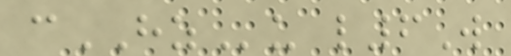cHZu l6W
